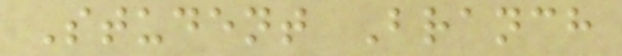Student Branch
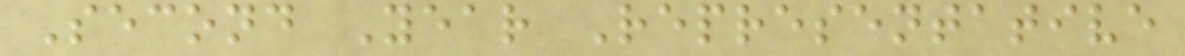Second Year Representative
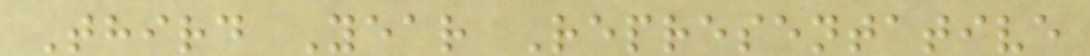Third Year Representative
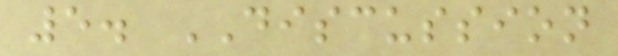5. DISCUSSION
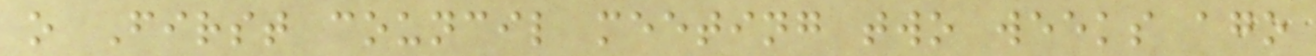o First council meeting two weeks ago
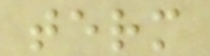term
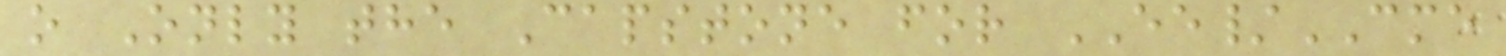o Only the Capstone for EE/CME
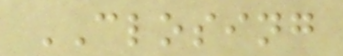CLOSING
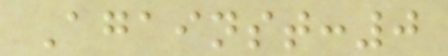Against:0
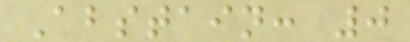Abstain: 0
